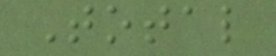Total
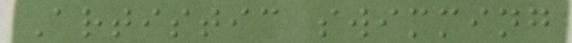Artistic swimming
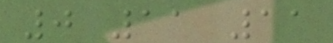0 11 11
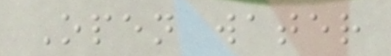Open water
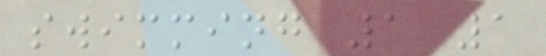swimming 1 1
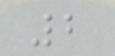2
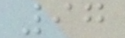97
